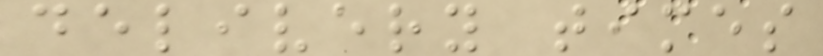delivery times
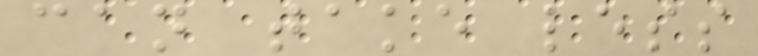can take less
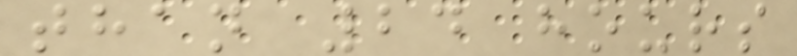than 24 hours
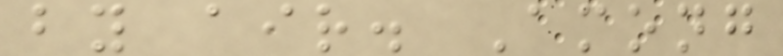by air. Among
